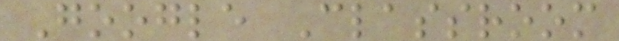Google Classroom
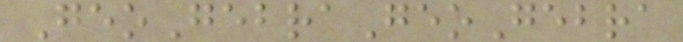GeoGebraGeoGebra
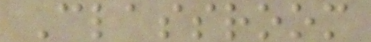Classroom
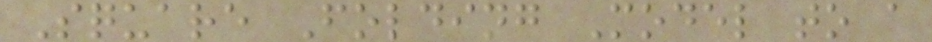Square Folding Model to a
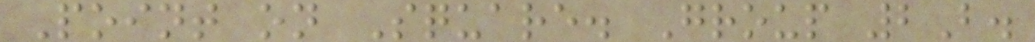Point on Square. Group 2B.
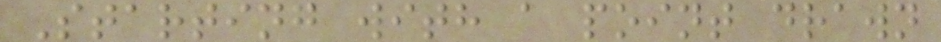Starting with a point drawn
